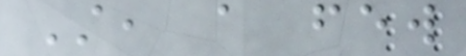Still, a few
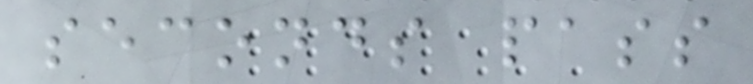seconds pass
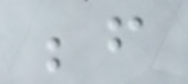before
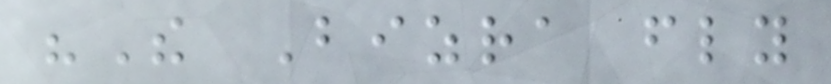"The Bizra fly
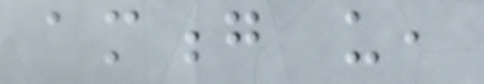among us,
